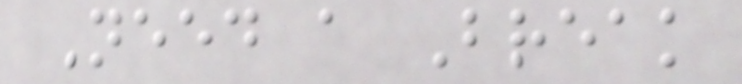Need a Break
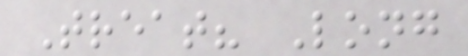Treat? Long
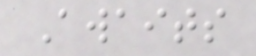Awaits
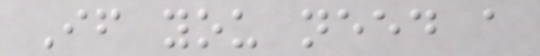If you need a
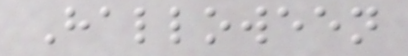Halloween
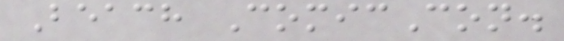Beach ComicCon.
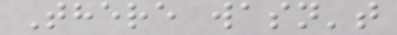There wasn't
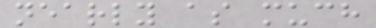nearly as much
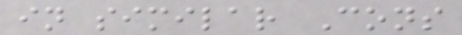in similar Cons
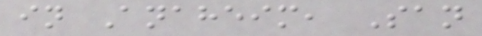in Anaheim, San
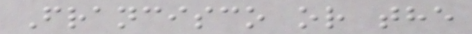Francisco or the
